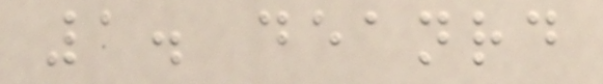1. deanrd
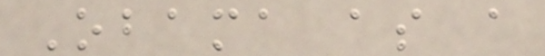Obama as a
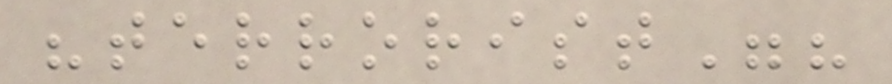"terrorist"?
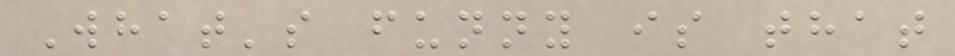What's funny is that
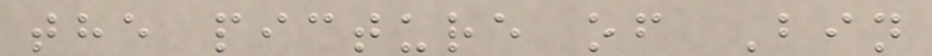the picture of Bin
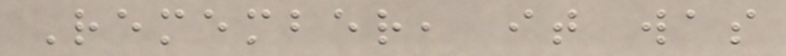Remember, it was
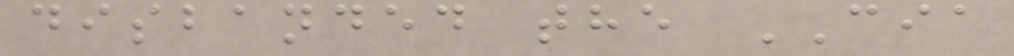disbanded the CIA
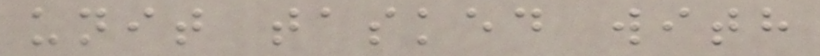unit tasked with
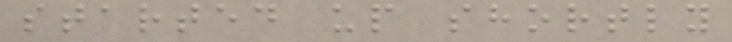started up shortly
